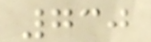730
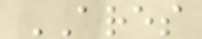ARES
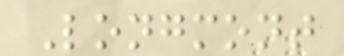Longmont
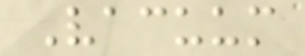Vacuum
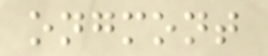ongmont
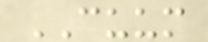CUUM
